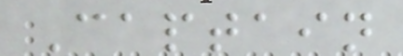Captain
